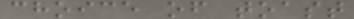choice of toast
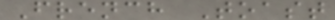French Toast
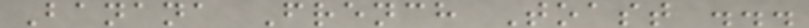Banana French Toast ...
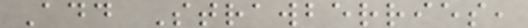Add Strawberries,
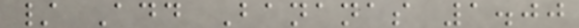/ Add Bananas 1.00
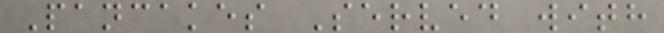Pancakes Served with
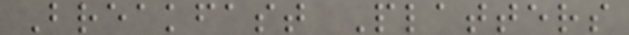Breakfast Platters
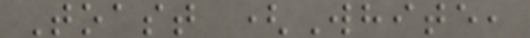Toast (White,
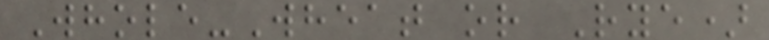Whole-Wheat or Rye)
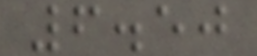6.50
